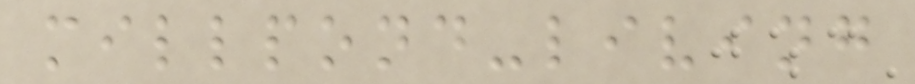millpond-living
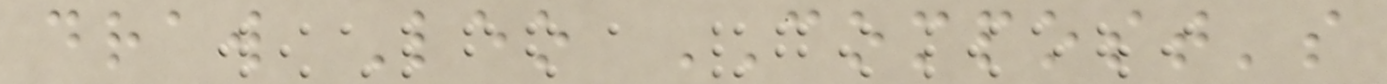draw Leo COMPOST's
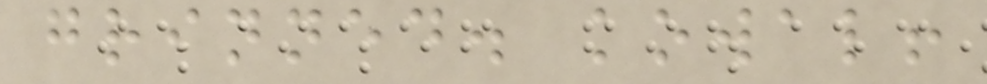grinned. kowal!
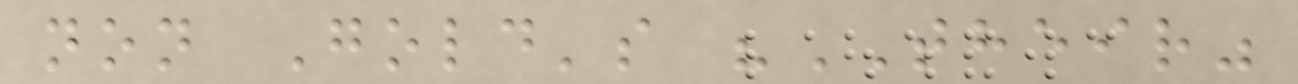non Gold's "THEIR"
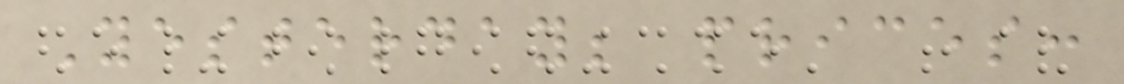Yesterday; prices:
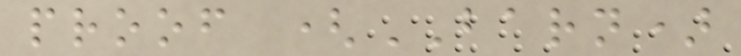proof (BARN)
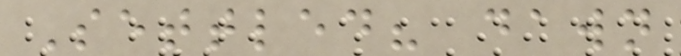Settled? dawn
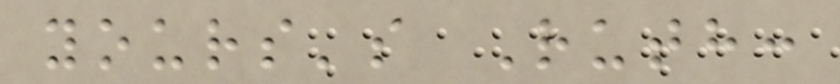yours's Ruth:
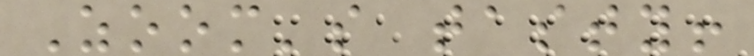Zoom's tasty!
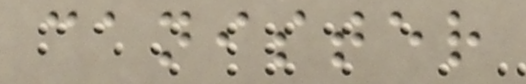canister
